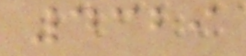4329
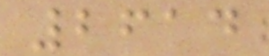2614
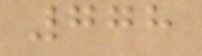778
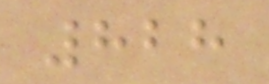828
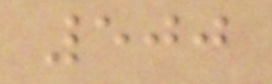500
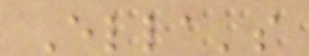Ella's
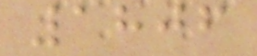1806
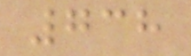738
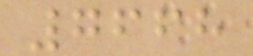7668
